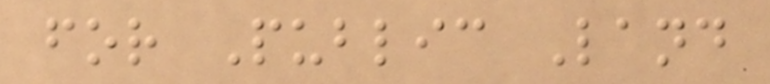for Public Land
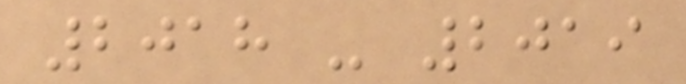2018 - 2019
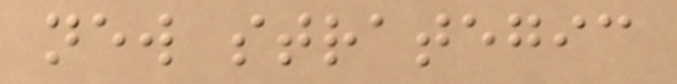new strategic
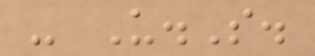- U.S.
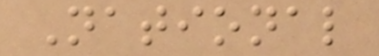National
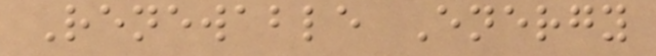Renewable Energy
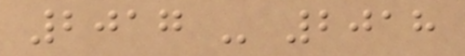2017 - 2018
